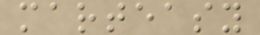marteasy
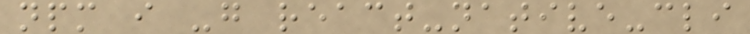npm i -g react-native-cli
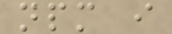npm i
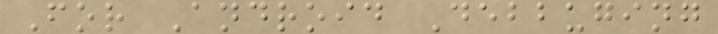For Android Debbuging
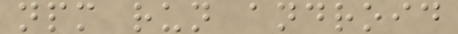npm run android
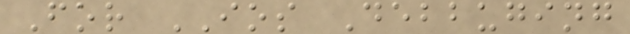For IOS Debbuging
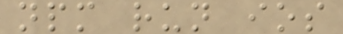npm run ios
